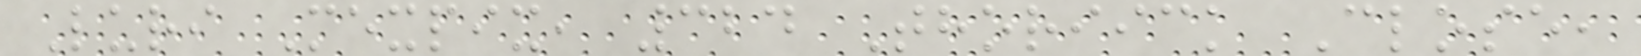Luri Mexpix, 324 Thoriick Close,
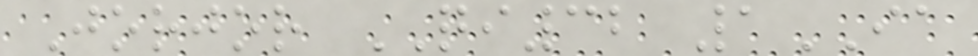Jorjor QI32 1IA
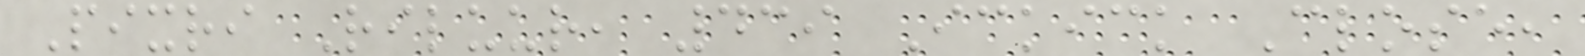Pixri Riluur, 439 Ickick Close,
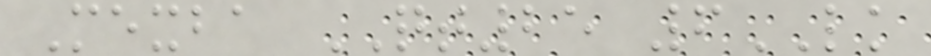Mexba QT25 6LK
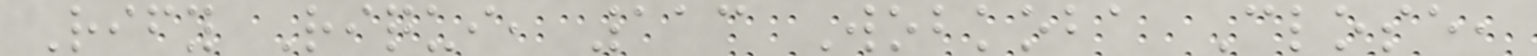Rify Riqui, 113 Wobkoba Close,
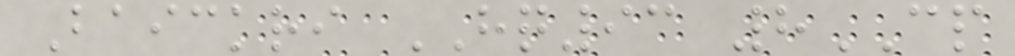Baickri HQ93 8CP
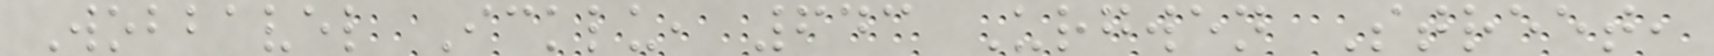Wobbavel Icklu, 643 Urgwen Street,
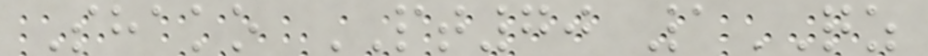Shako PT70 1QZ
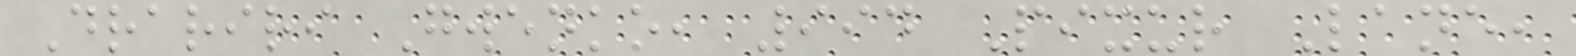Drariri Gwenko, 994 Pixur Lane,
